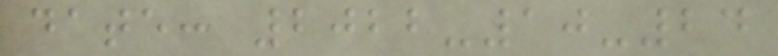date: 2022-10-24
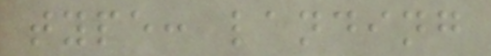type: landing
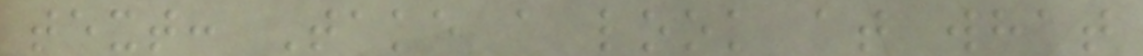text: Take a look at what
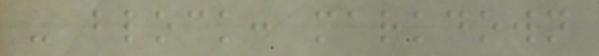- block: markdown
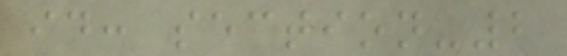id: section-2
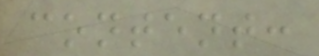content:
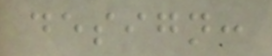design:
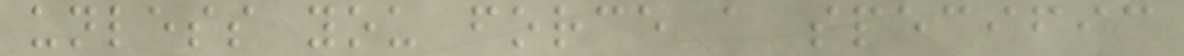unless you force a specific
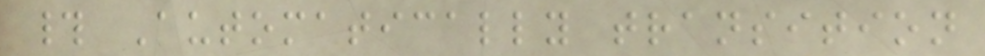# Automatically transition
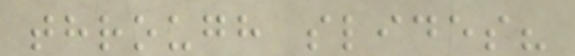through slides?
